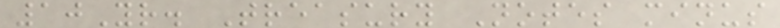10Yr. Treasury Notes minus
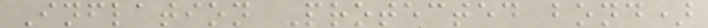Inflation Protected bond)
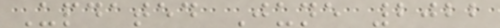Updated June 2022
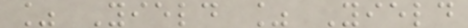% Yield % Yield
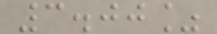3.00%
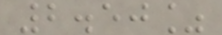2.50%
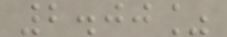2.00%
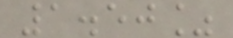1.50%
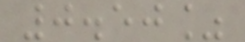0.50%
